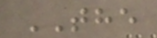THE
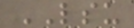LSU
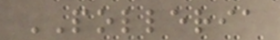POLLERIA
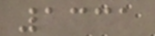1331
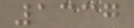1337
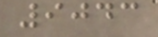9043
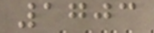1703
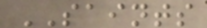SAINTS
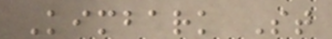Kimbark St
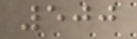500
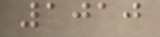1010
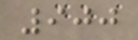900
